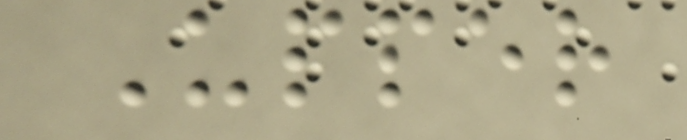Upper
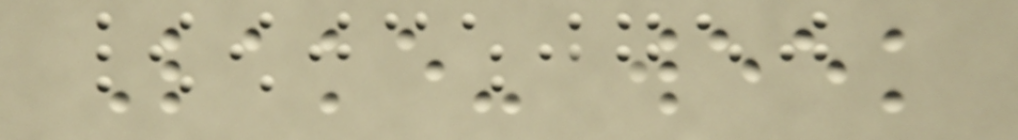Lake- week
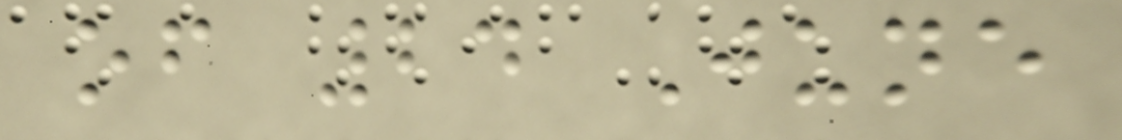of 24 June
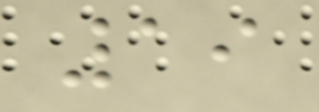19
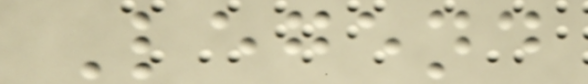Legend
